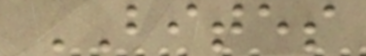BITES
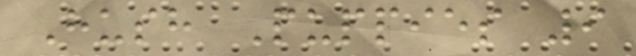Hush Puppies 9
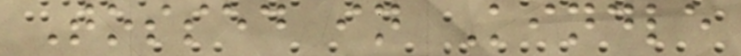Tossed in Kindle
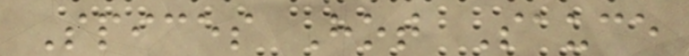Spices Hot Sauce
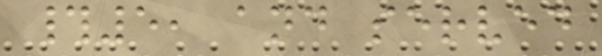#5, and served
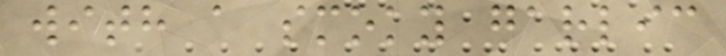with a smoky garlic
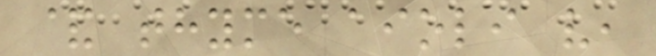& thyme aioli v,
